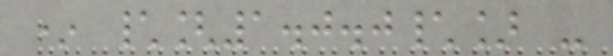* \[1.0.0\] -
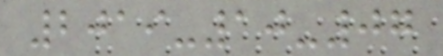2019-10-07
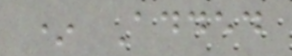* Added
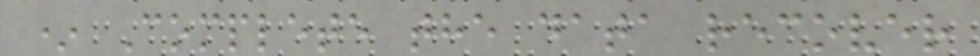* Complete the data recover
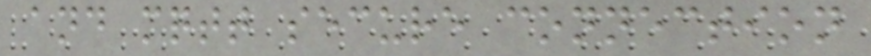and mqtt secure connection
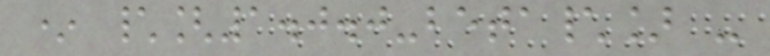* \[1.0.0-beta\] -
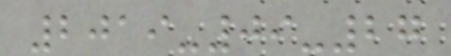2019-09-27
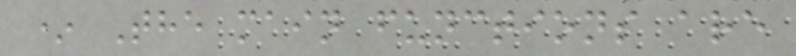* The main functions are
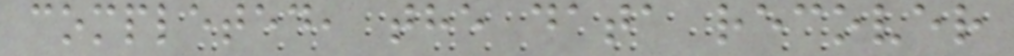completed, the data recover
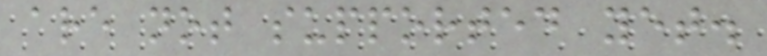are not supported yet.
